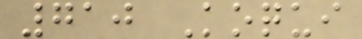710 Koqui
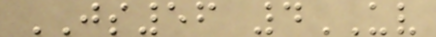JS56 4UV
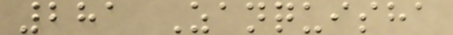281 Zanquisha
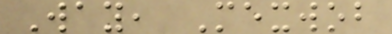Way, Mexwob
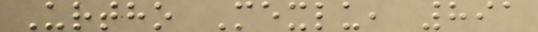Urtho Mexlu, 891
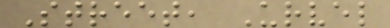Street, Urvel
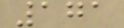171
